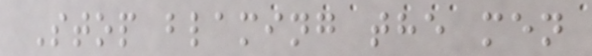Stop blaming the men
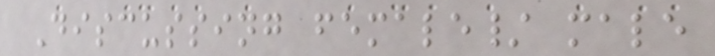Discussing female/ male
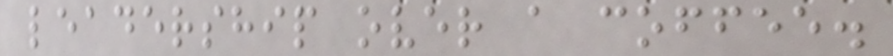leadership over a coffee.
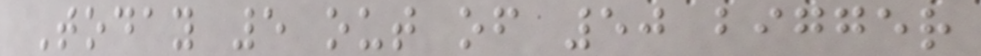Today 5 out of 50 bigger
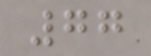77
